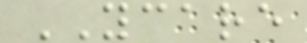YCARE
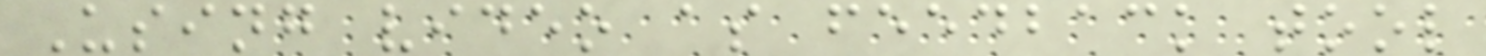Using video as feedback tool
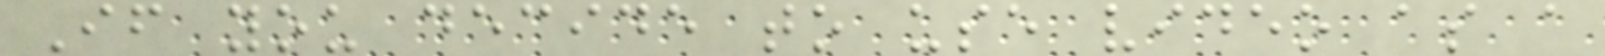If you decide to use video as a
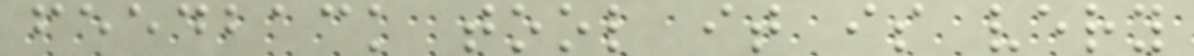feedback tool it is very
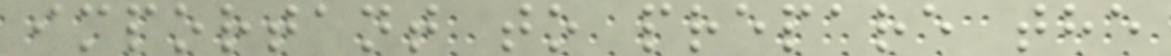important to prepare the
